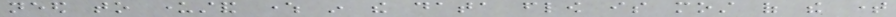need to understand where in the data flow is most of the time
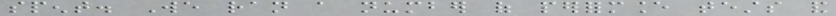spent. We ran a number of performance tests and
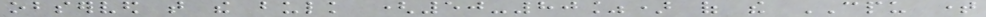observed that the bulk (50-80%) of the CPU time
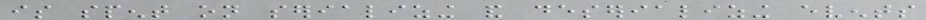is spent on serializing and deserializing events
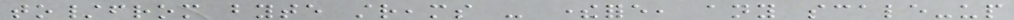to/from byte streams - therefore, any scale-up
